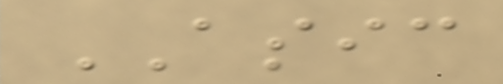ASIC
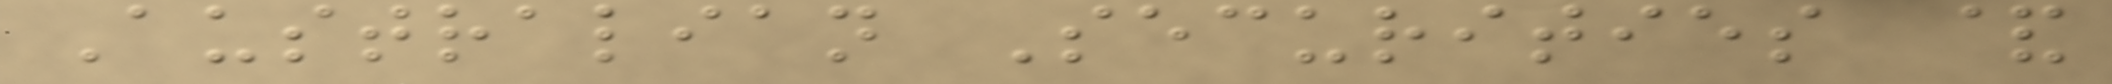Australian Securities &
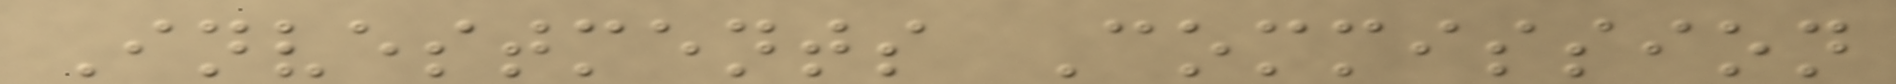Investments Commission
